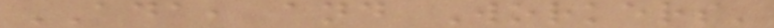ADA, and Workers'
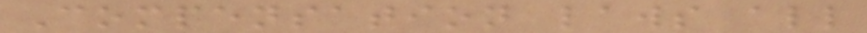Compensation laws all
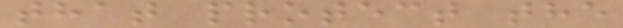that protect the
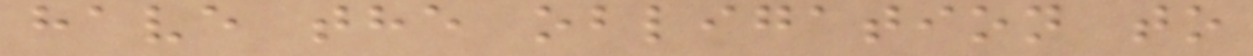have the obligation to
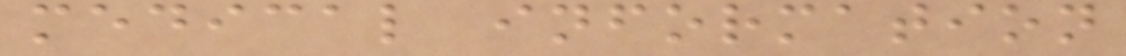medical information
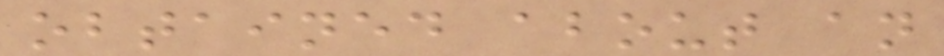obtained about an
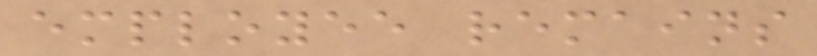employee remains
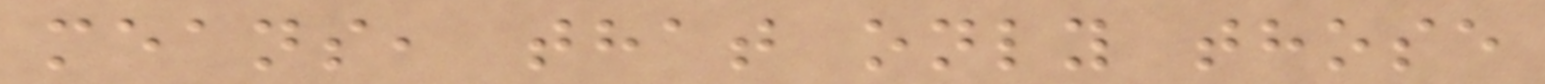means, that only those
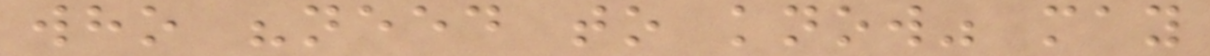who "need to know" may
